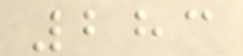283
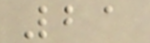21
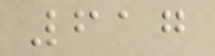617
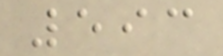593
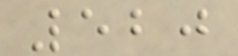520
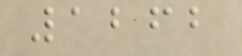1262
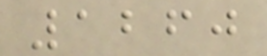1260
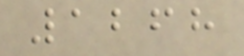1268
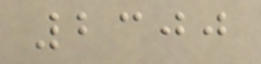2300
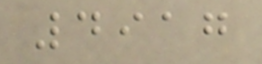4917
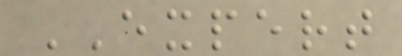EXPERT
